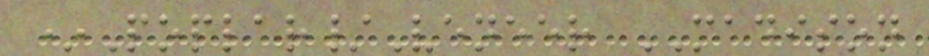*Poplar/Veneer MADISON
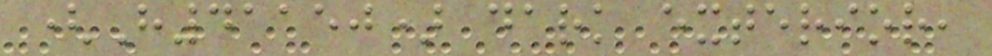(H41150) dark exterior,
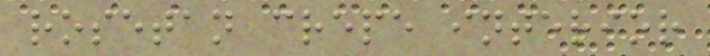rosetan crepe interior
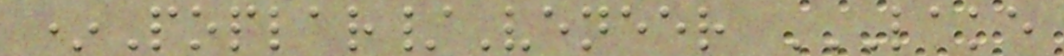*Poplar/Veneer LAKE
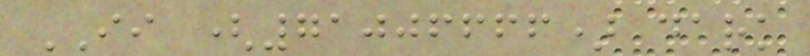II (71006666) dark
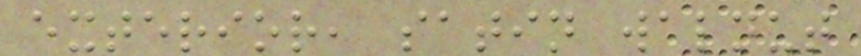exterior, satin walnut
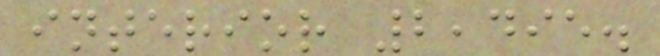interior 2,495.
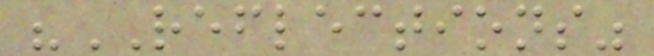"REFLECTIONS"
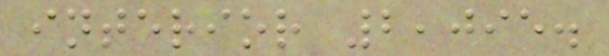interior 2,095.
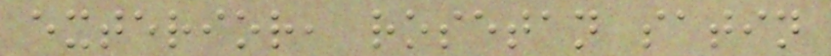exterior, rosetan satin
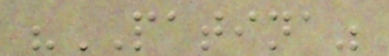"PATINA"
